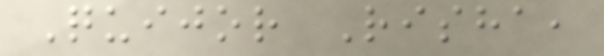Quijor Risha,
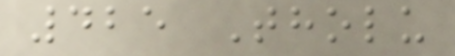425 Tholu
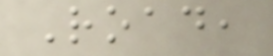Road,
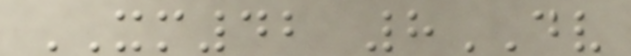XM42 8DV
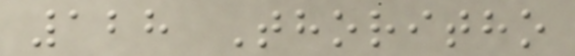128 Thoritho
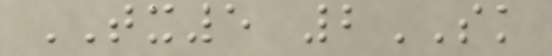TX5 2SK
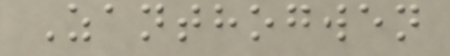Zanthogwen
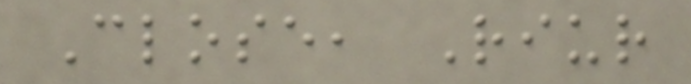Close, Riur
